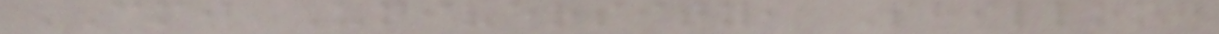CMJ University, Shillong
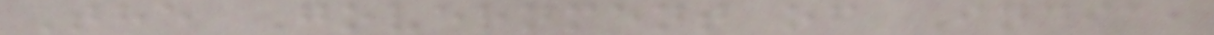The Government of India,
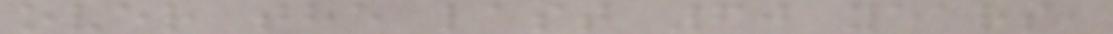over the last 60 years,
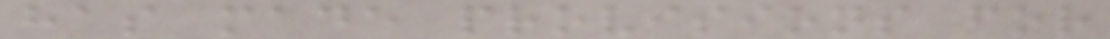has made provisions for
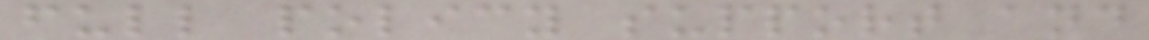full policy support and
